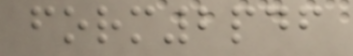form2pdf
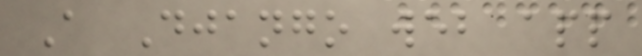A Django web app
